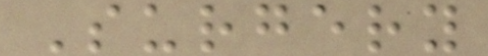Surgery
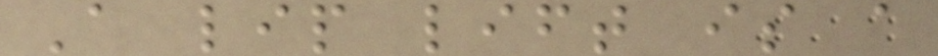A lip lift is a
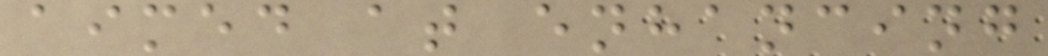aimed at enhancing
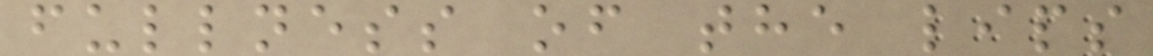fullness of the lips
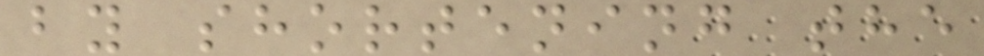by shortening the
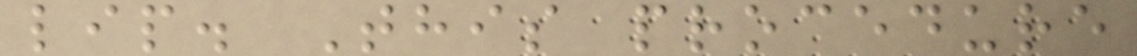lip. This procedure
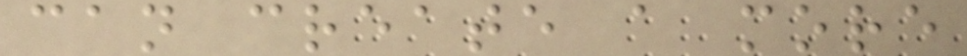can create a more
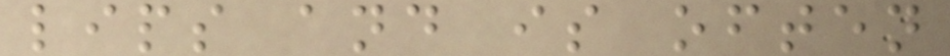lips and is often
